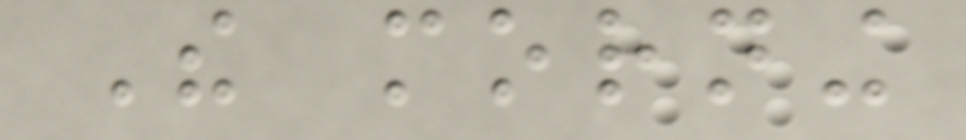The morning
